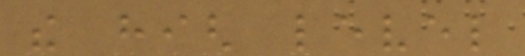the high level
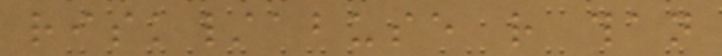risk/abuse rather than
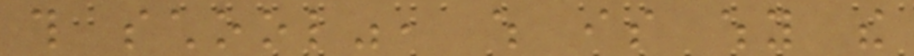this school", which is why the
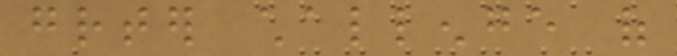greater challenge of
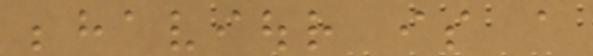behaviour is a
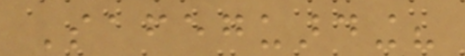Safeguarding?
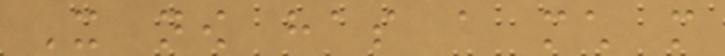It now has a much more
